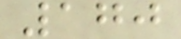170
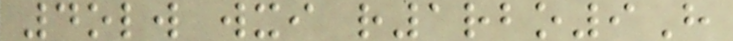4olw wxi r1rbo9H
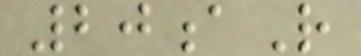20aR
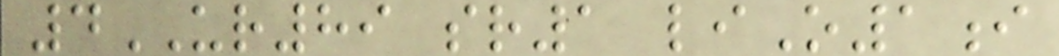4UR89 sr1 liO1i
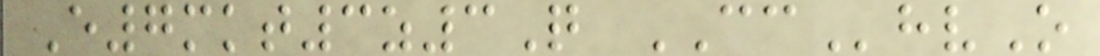E7mkt3z3Q CChvO
